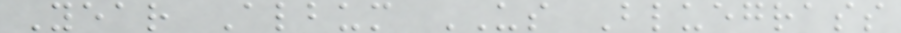Year Album US Bluegrass
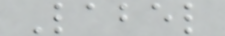Label
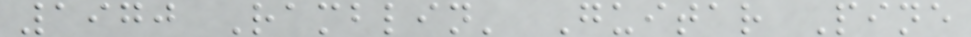1970 Ramblin' Guitar Pine
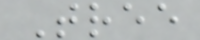Tree
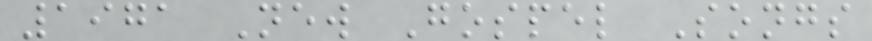1971 New Gospel Songs
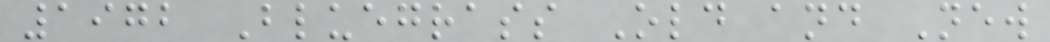1972 Bluegrass Old and New
